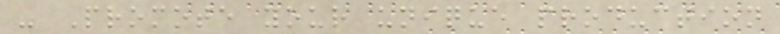- Promote your unique production
